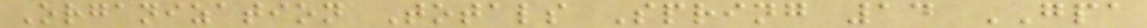Organization Totals Spring 14 GPA
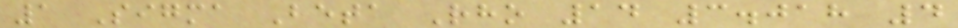1 Sigma Beta Rho 14 3.018 4
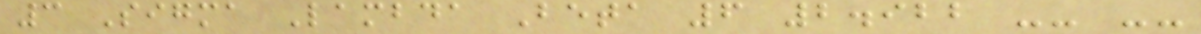3 Sigma Lambda Beta 6 2.922 -- --
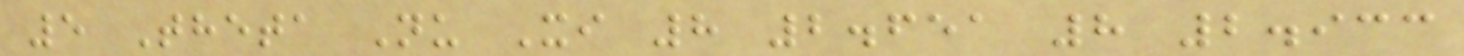5 Theta Nu Xi 8 2.651 8 2.933
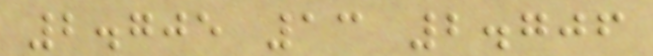2.705 13 2.706
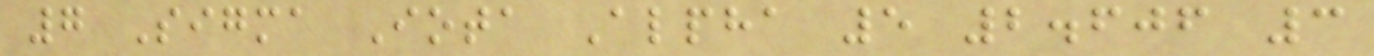7 Sigma Iota Alpha 5 2.606 3
